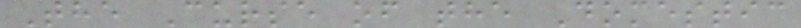The Curse of the Domestic
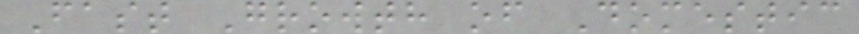Fast Growth of Domestic
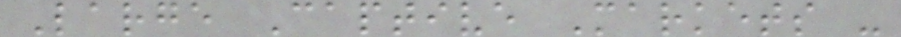Large Captive Markets -
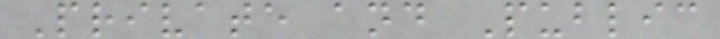Private and Public
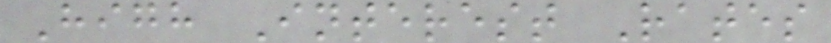High Interest Rates
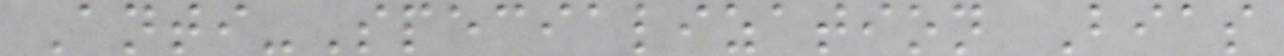Anti-Specialization Bias
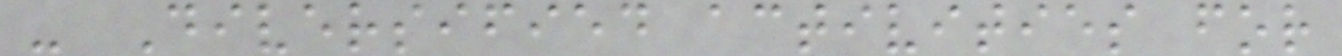- Diversified activities for
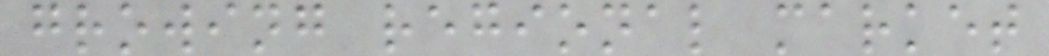growing regional market
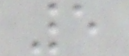5
